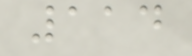114
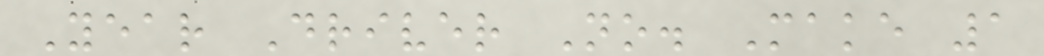Year Driver No. Make 1
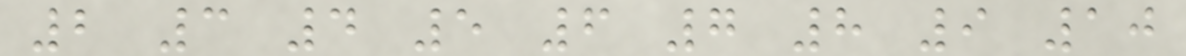2 3 4 5 6 7 8 9 10
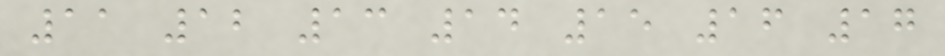11 12 13 14 15 16 17
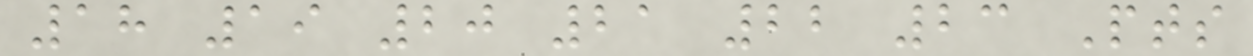18 19 20 21 22 23 Pts
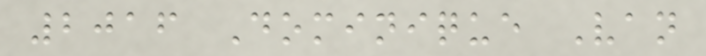2016 Dominique Van
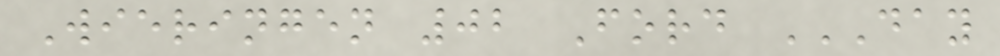Wieringen 02 Ford DAY
